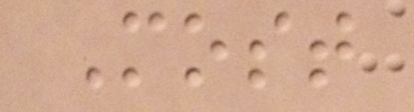Most
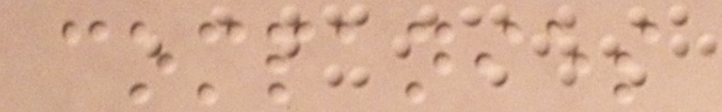companies
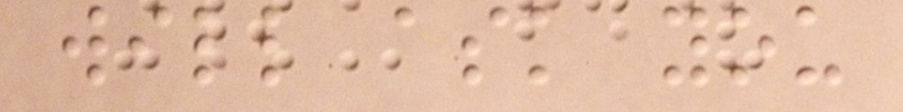will ask you
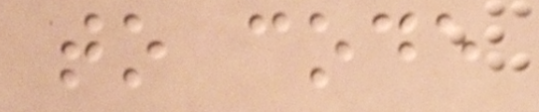to code
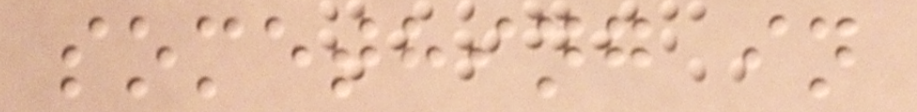something in
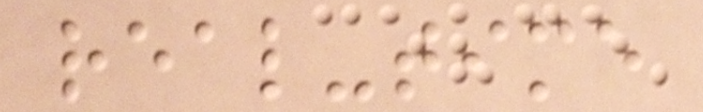real-time
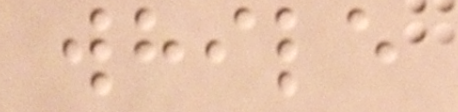while
